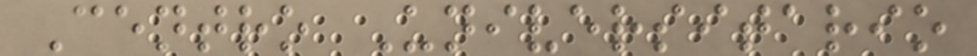Centro Universitario
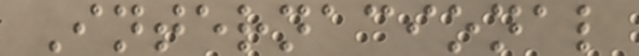Internacional
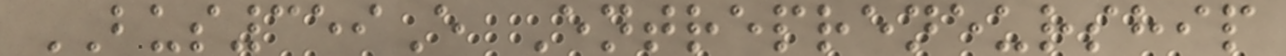BUS359E Entrepreneurship
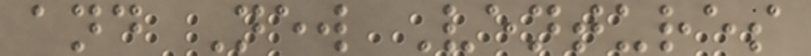and New Ventures
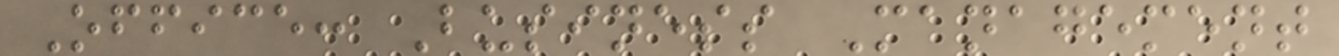Office: Business Management
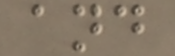and
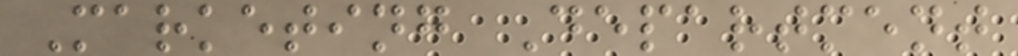Marketing Department
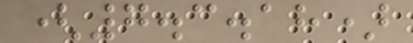(7.3.18)
